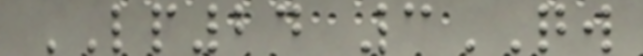LP24 3QW
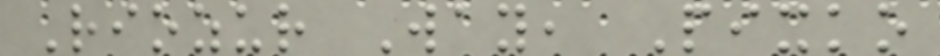Riozur Way, Pixko
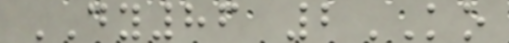DY86 2KO
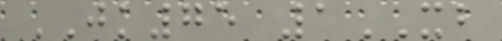JK75 1XB
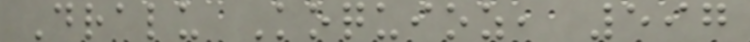Dralu Koquioz, 597
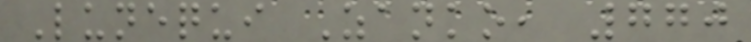Lunequi Zanko, 770
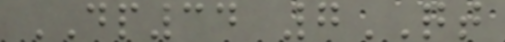DP34 7QT
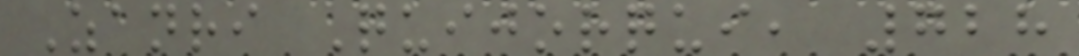Zanri Quijorqui, 728
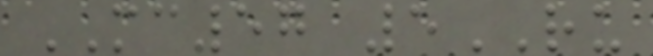MC57 5RU
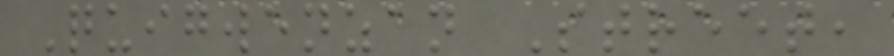Quigwenzan Street,
